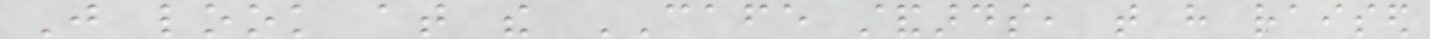Just look at the CAFE standards, that have raised
